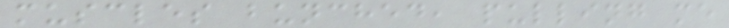muscles bunched, pulling me
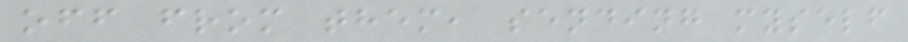off from them, sending myself
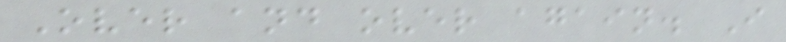Over and over again. I
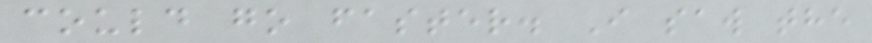could go faster. I saw the
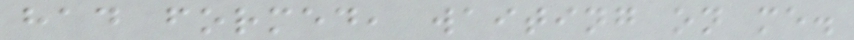had formed, waiting on me.
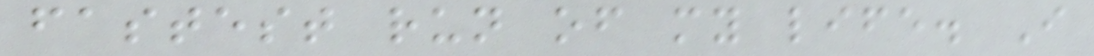fastest run of my life. I
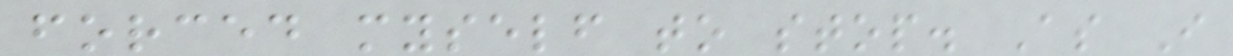forced myself to stop. As I
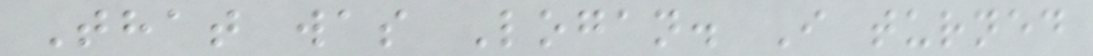That was Logan. I turned
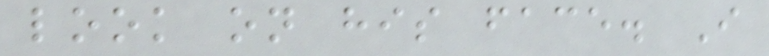look on his face. I
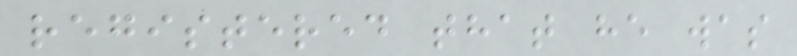registered that he was
